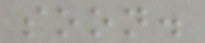soon.
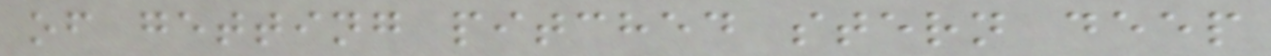of getting pitched stern deep
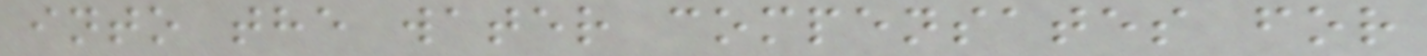into the water compensates for
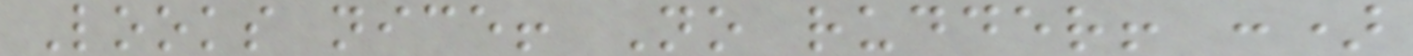Looks nice! No rudder! :)
